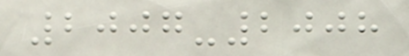2007-2008
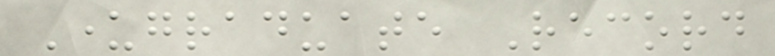Undergraduate Record
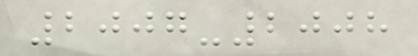2007-2008
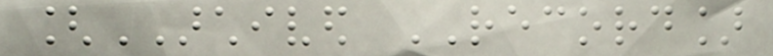[ARCHIVED RECORD]
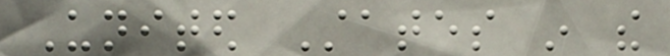United States in the
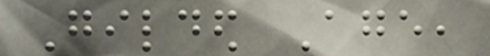Gilded Age,
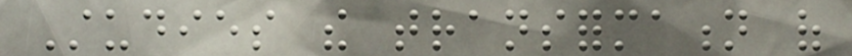Studies the transformation of
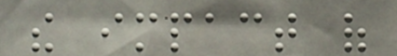the impact of
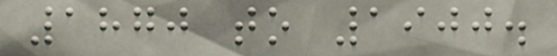1870 to 1900.
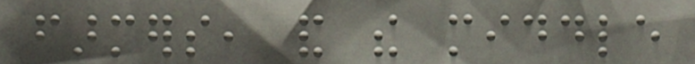farmers, and the middle
